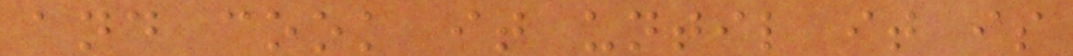and cook it until it is
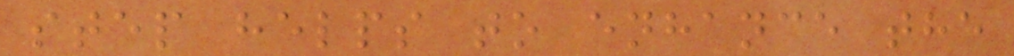step helps to enhance the
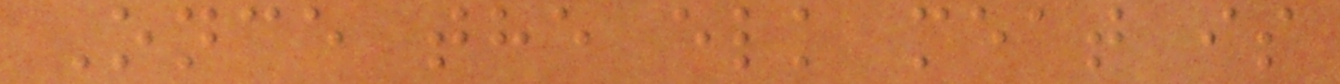Once the elk meat is
